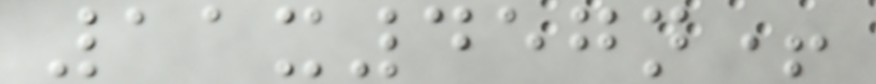11x457n+
